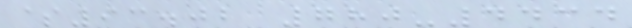$93.02 780-4434
